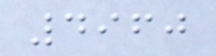4960
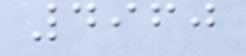4960
